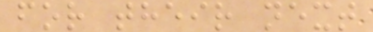for their next
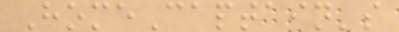HomeCaptain's
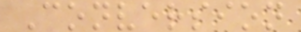Conversion
